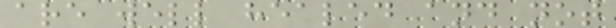are well healed and not
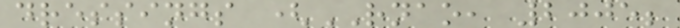dressings (RNAO, 2005;
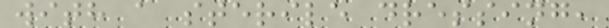with a sterile dressing,
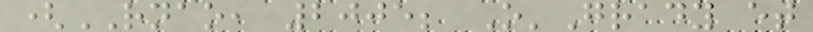(RNAO, 2005; O'Grady et
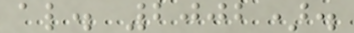al. 2002).
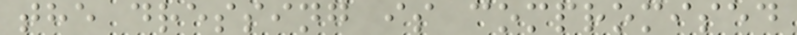the dressing is compromised
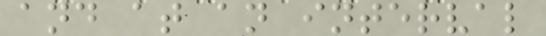and at an interval
